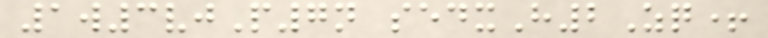1w3vjP7n sedxH2Zq+
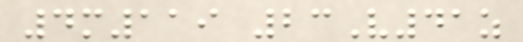4m119 23V41z
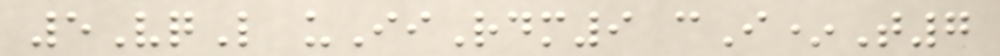5VqL uIiRdm9 cI*T7
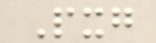Pxg
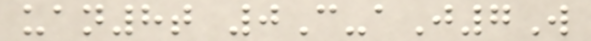uan8t 0C-aJ7W
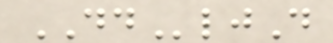DDljD
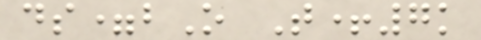ds=bO T+7k
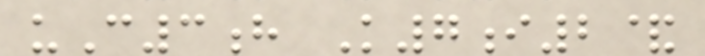uC3h K7i2&
